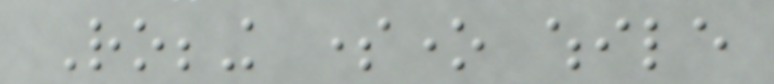Robbing someone while
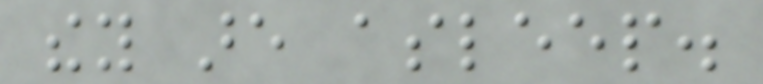they are asleep.
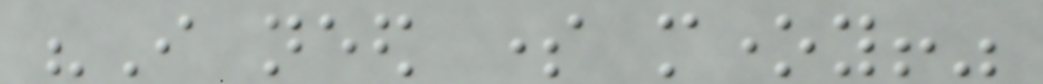"I need some money!"
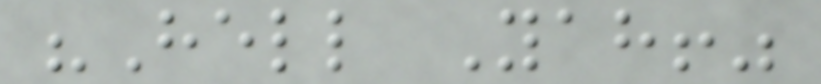"Hell Yah!"
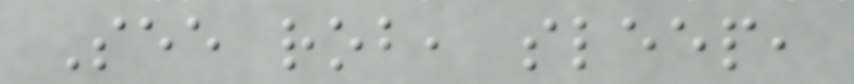See rob, sleep,
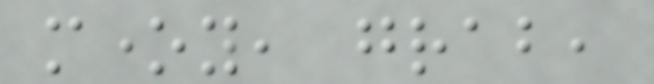money, grab,
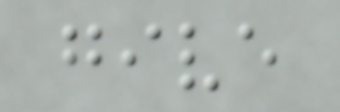give
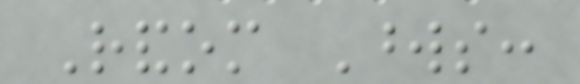Random Words:
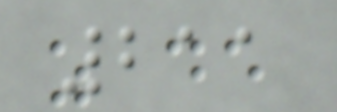211
